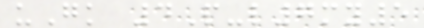uGk 4P-l7my5
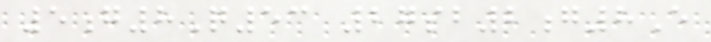5g8Q53 27sb2g8E
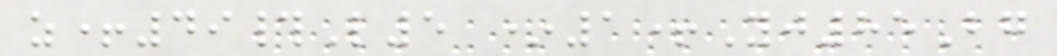z+49#L5 *1+Yj85Bg
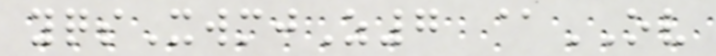yqsXwmjZ7 @OV
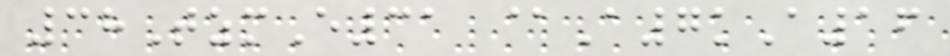38TzmE31 @A7kA16
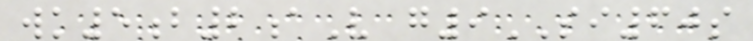wk5b2aV g9SI60s
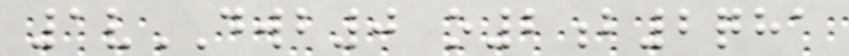1vDWB0 o2b2qha
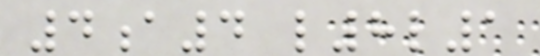4a4 l8l1
